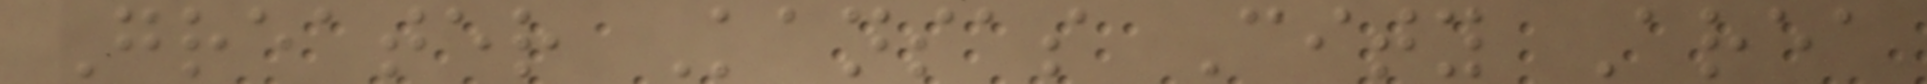Greater Kansas City Area
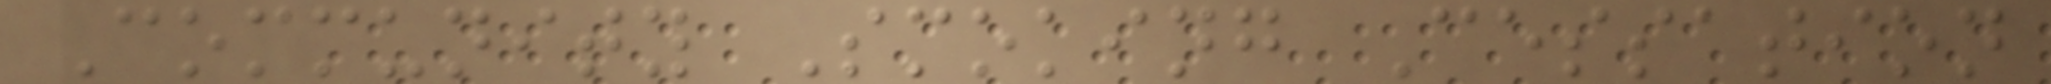Community Smoking Cessation
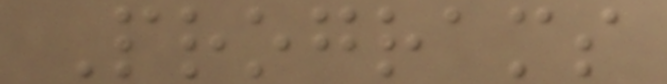Programs
